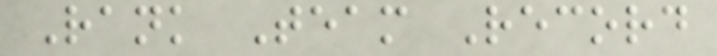Rank Team Record
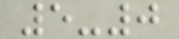5-0
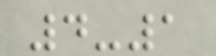4-1
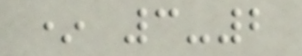* 3-2
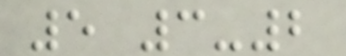5 3-2
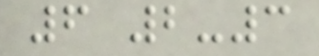6 2-3
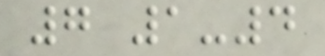7 1-4
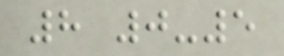8 0-5
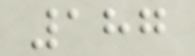187
